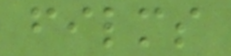films
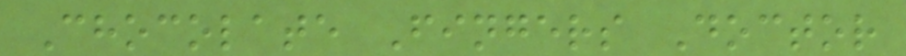Chocolate Fingers Doctor
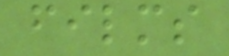films
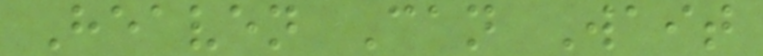Heaven Can Wait
